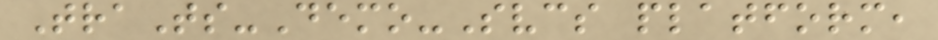TraTs-Demo-Svcs platform,
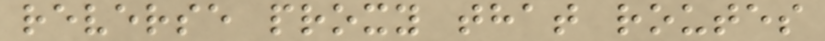reverse proxy that routes
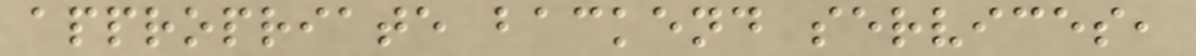appropriate backend services,
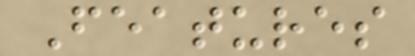Features
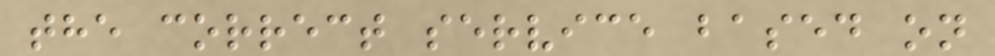the correct service based on
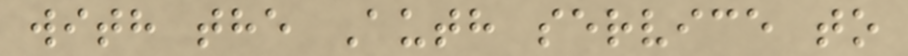with the Auth service to
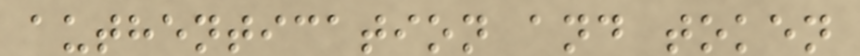authentication and token
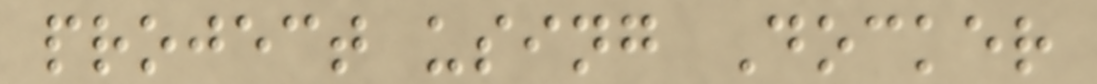project using Docker
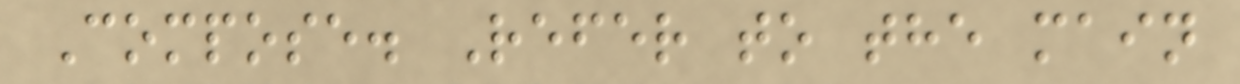Compose. Refer to the main
